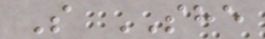S SHE
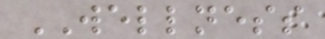WELLNESS
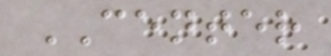CENTER
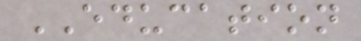EDUCATION
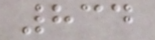834
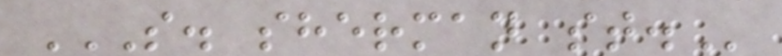S. SHERMAN ST.
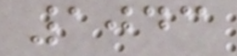1043
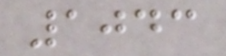1043
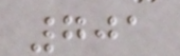701
